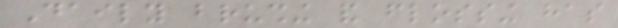Daily brushing and flossing has
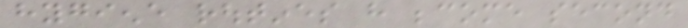hygiene routines have become second
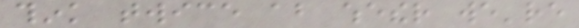think twice about whether we're
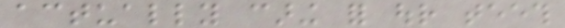actually caring for our teeth
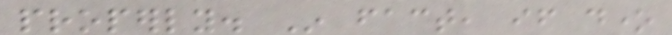properly. In fact, if done
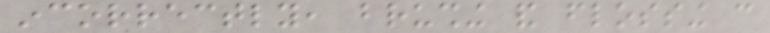incorrectly, brushing and flossing can
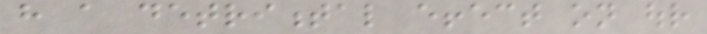have a detrimental effect on our
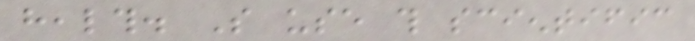health. So use this scientific
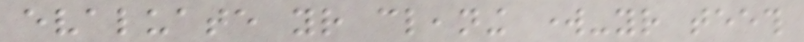evaluate your cleaning work-your teeth
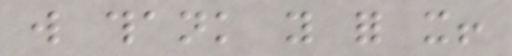will thank you for it!
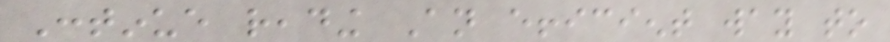Continue reading An efficient way to
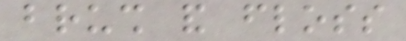brush and floss
